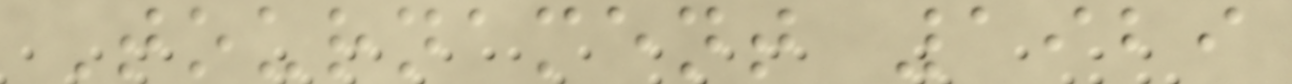Tournament 1929
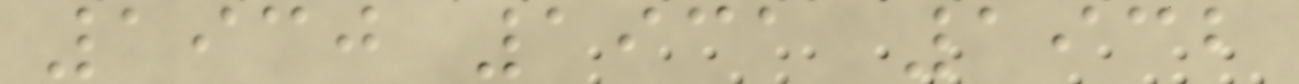1930 1931 1932
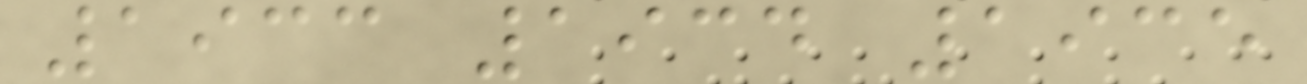1933 1934 1935
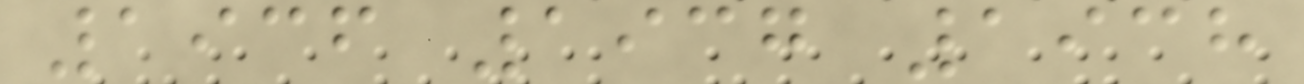1936 1937 1938
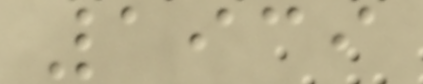1939
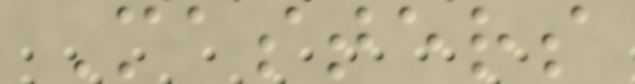Masters
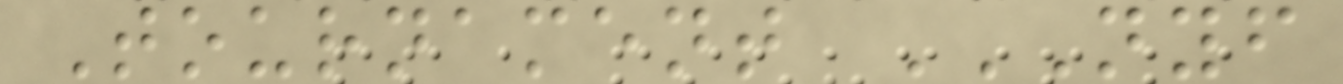Tournament NYF
